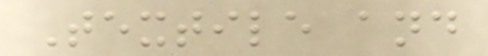Textile and
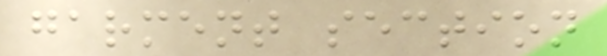garment section
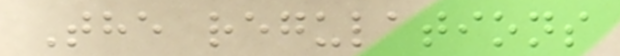The regulations
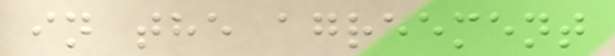in the agreement
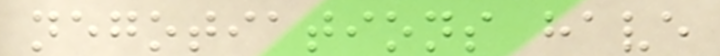negotiations have
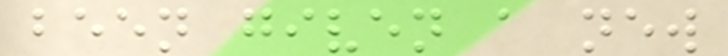been given a new
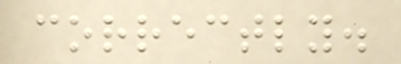correctly.
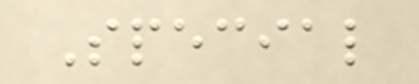Special
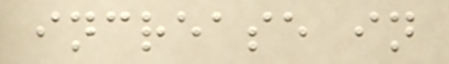increase in
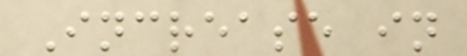Increase in
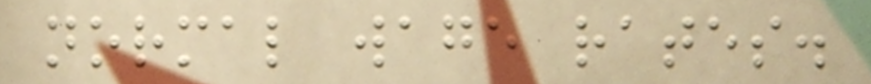normal wage rates.
